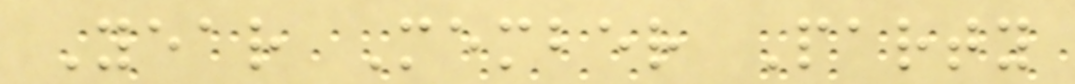Year Member Party
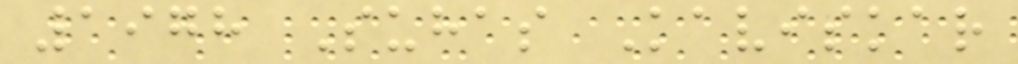1978 Suhas Kaviskar
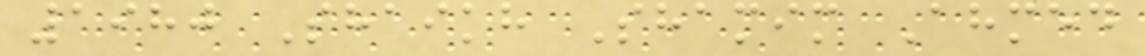1980 Shaikh Shamim Ahmed
